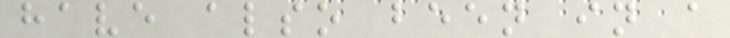have also been in a
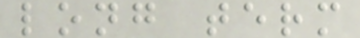long term
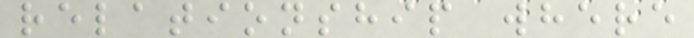relationship where
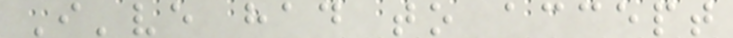I've had to accept
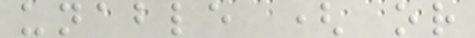unable ( or
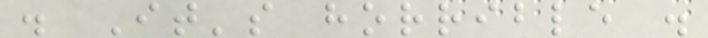. It's horrible .
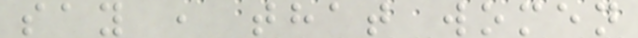say , that women
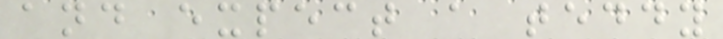and expect a teddy
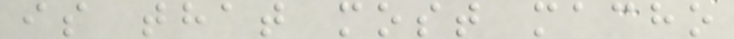is that most macho
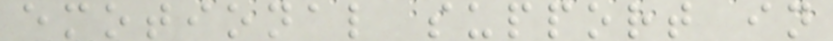emotional support in
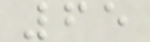65
